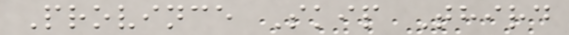Province Skip Third
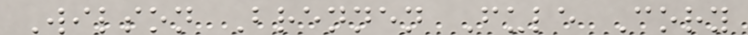Wilson Brennen Fule Cory
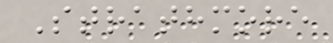Strathmore
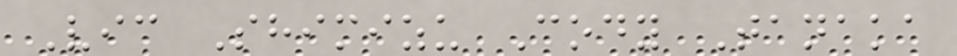Vic Shimizu Cody Tanaka
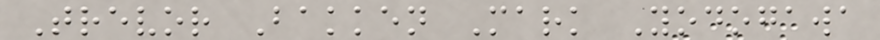Trevor Bakken Mark Yodogawa
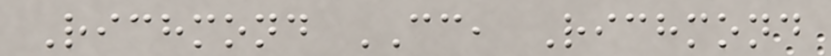Richmond CC, Richmond
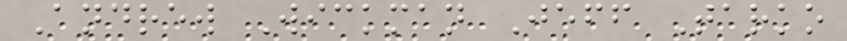Andrew Wickman Jeff Tarko
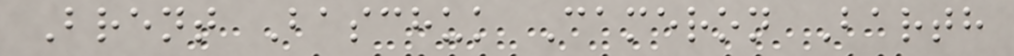Brent Baschuk Cameron Barth
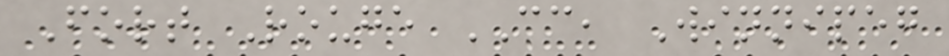Fort Rouge CC, Winnipeg
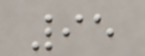95
